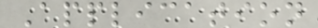Application
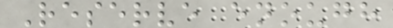Reserve enough
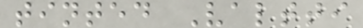tinted Valtti
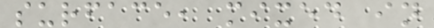surface, mixed in
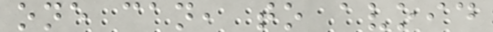one can, to avoid
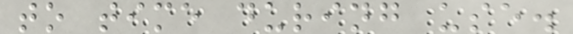to time during use.
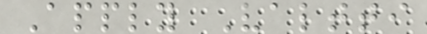Apply Valtti
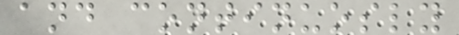and continuosly
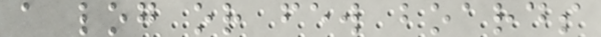a log or few boards
